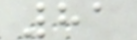81
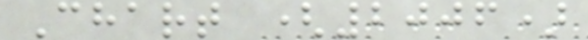Chart (2006)
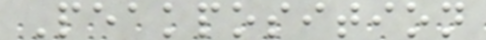Peakposition
